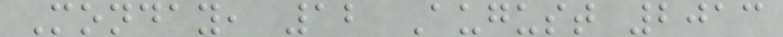Monday, 12 August 2013
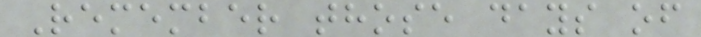Remember those days of
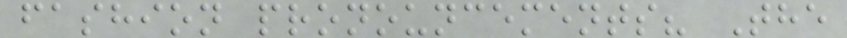fashion pronouncements? The
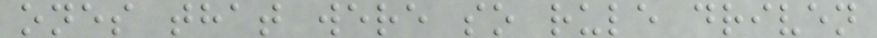ones that were so rule driven
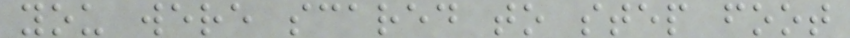you were scared to step foot
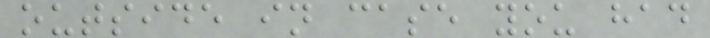outside in case you had
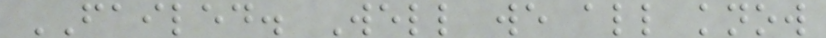FAILED. Well we all know
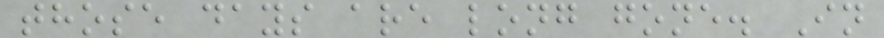those days are long gone. In
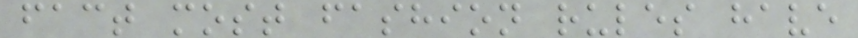fact most fashion rules have
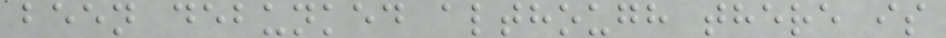been debunked although there is
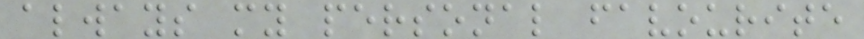always my personal favourite
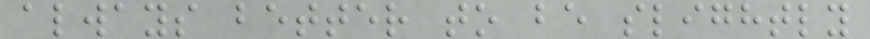always better to be slightly
